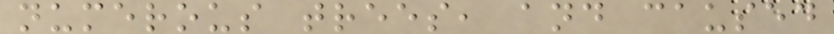numerous trees, and caused
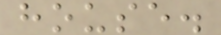house.
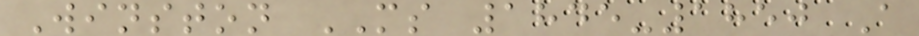Winston MS 1845-1850 A
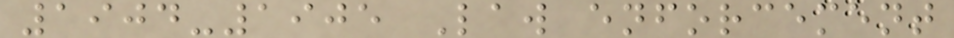1904-1905 Law enforcement
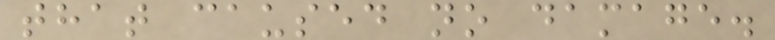that caused no damage.
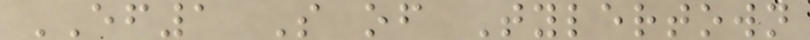EF1 S of Tylertown
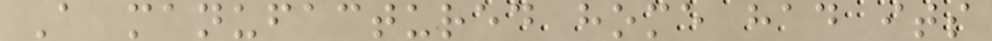A manufactured home had its
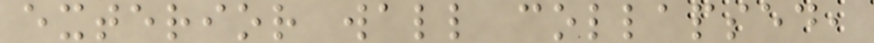exterior wall collapsed,
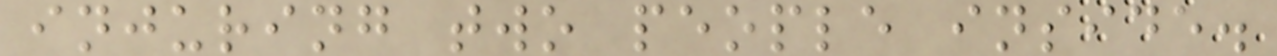injuring two people inside.
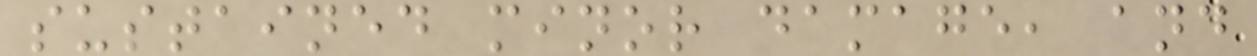sustained minor damage, and
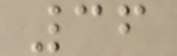36
